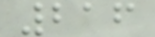216
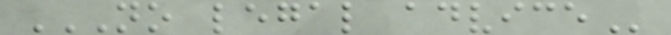NO LEGAL ADVICE
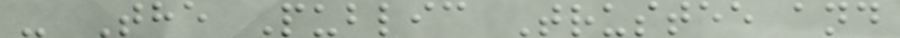- The Public Trustee and
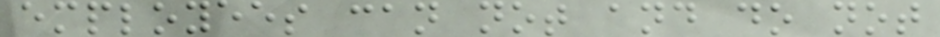employees can not and do not
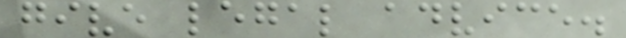give legal advice.
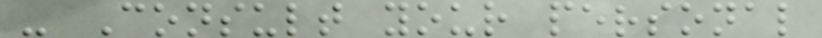- Consult your personal
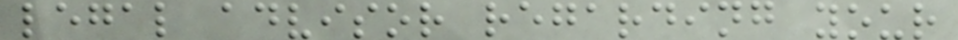legal advisor regarding your
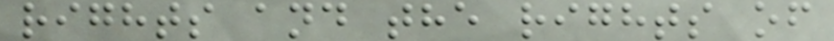rights and the rights of
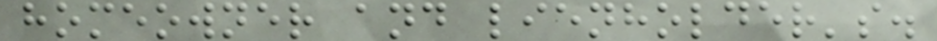homeowner and lienholder's.
